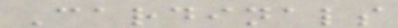Cardinals
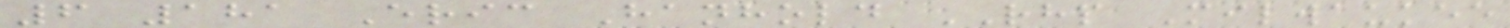6 181 Eric Hanhold RHP Milwaukee
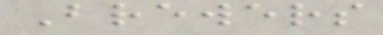Brewers
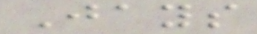Jays
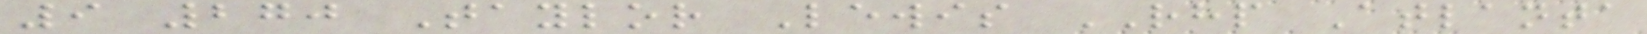9 270 Taylor Lewis RHP Atlanta
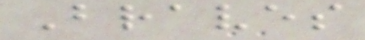Braves
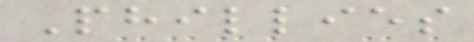Phillies
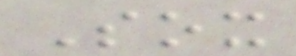Sox
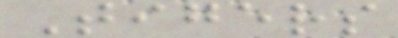Tigers
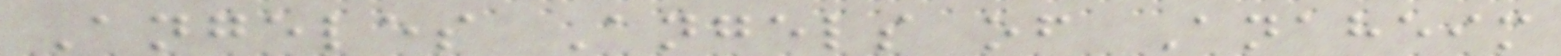Angeles Angels of Anaheim
